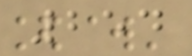254
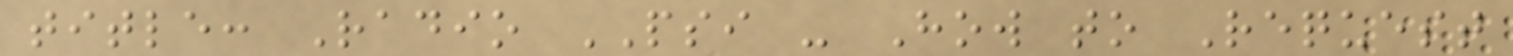title: Radio PSI - How to Request
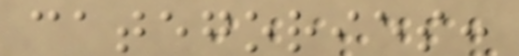categories:
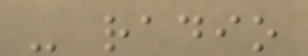- radio
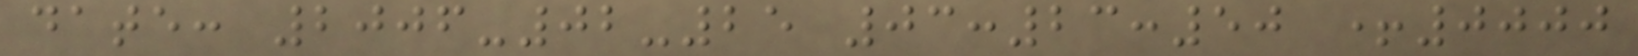date: 2006-02-25 03:23:50 +0000
